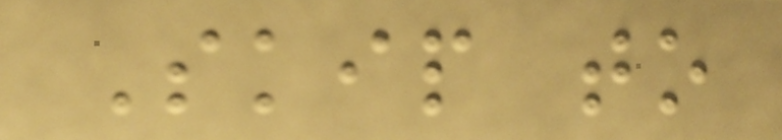Skip to
